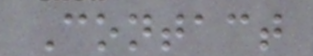Contact
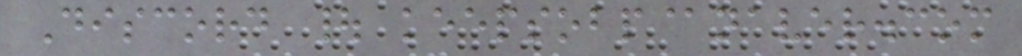Discord | keepsobp@naver.com
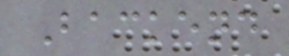Backend
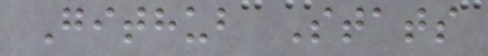Github Stats
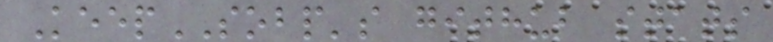KeepSOBP's github stats
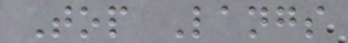Top Langs
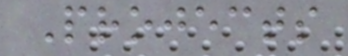Projects
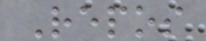Repos
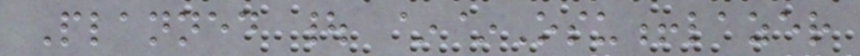Planned | ~~Osu!lazer
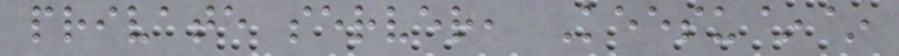private server, Keesu~~
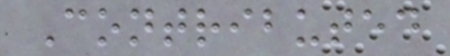Contributed
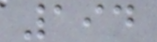194
